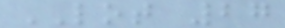LOT 27
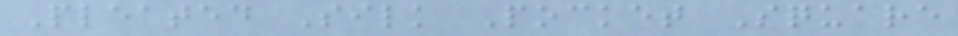Pleated Silk Pocket Square
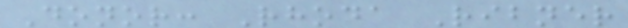Donor: Rhoda Ribner
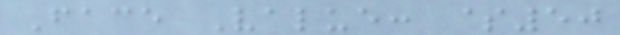Face Value: $50
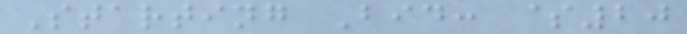Starting Bid: $20
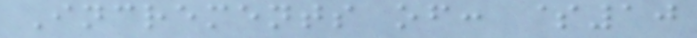Increments of: $10
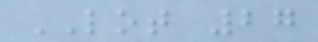LOT 27
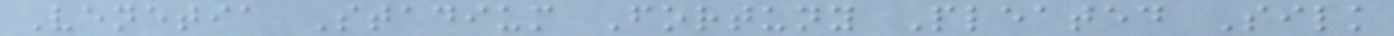Venetia Stadium Fortuny Pleated Silk
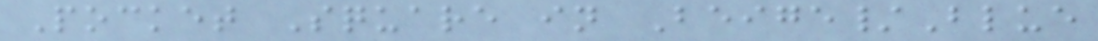Pocket Square in Beige/Blue
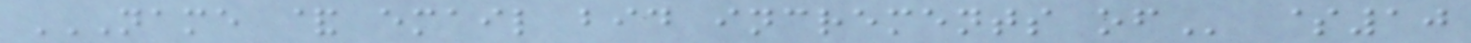NAME & EMAIL BID INCREMENTS OF $10
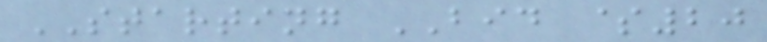STARTING BID $20
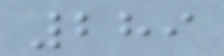289
